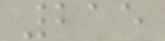215
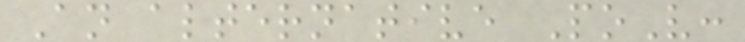An alternative PoV:
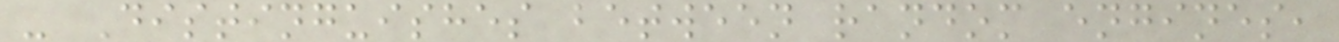- Distinguishes between random engines,
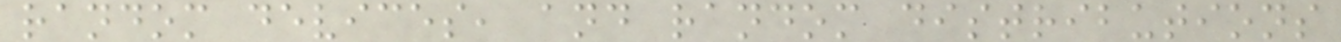random devices, and random distributions
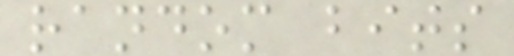random bits
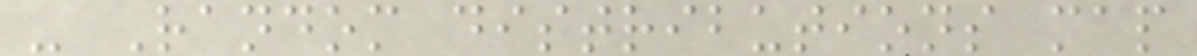- Random distributions map
